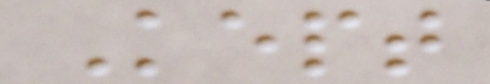Kept
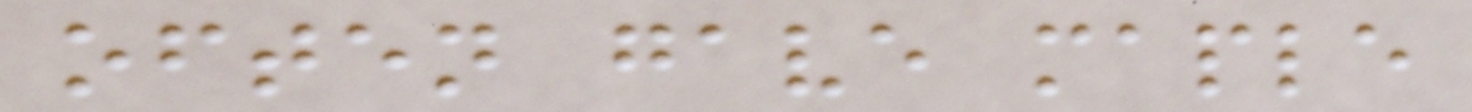often gave maple
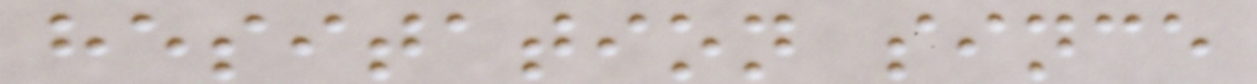hesitation since
